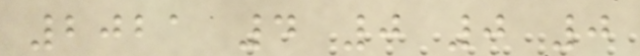2021 4 0 0 0
